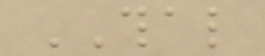THAL
